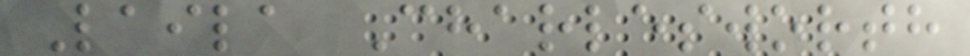Laila Charlesworth
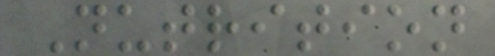Nutrition
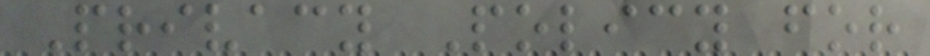Privacy Policy for
